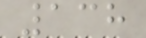138
